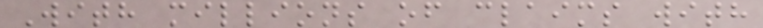With millions of claims with
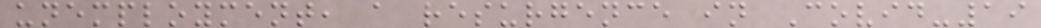unemployment, a resurgence in Covid-19
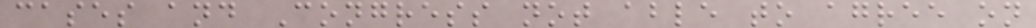cases and Congress not able to agree on
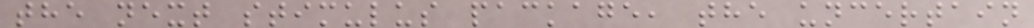the next stimulus package, the uncertain
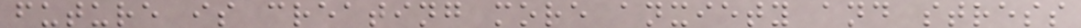future is creating more anxiety and stress
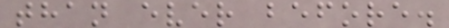than ever before.
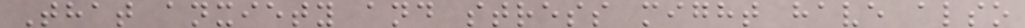That anxiety and stress might have also
